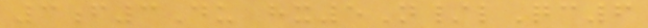3f3Du hx5N/lQc6
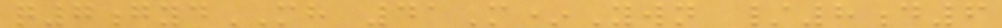q7gydMH 41M*Ywn /8d6
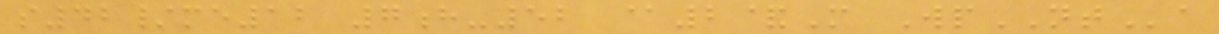s42/me12 7h-52 @2&M WpNTa
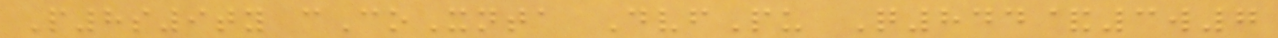P8s9ty cCoXnta DvfPu Q844&3w7
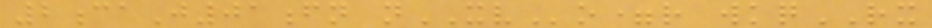2caJ01fn nXVo=r wkqRX
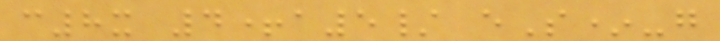c8x 4+a5/ eS*-g
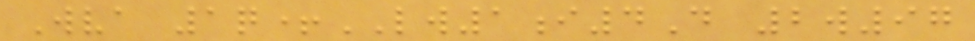Wva 1q+LW1i4D 2w97
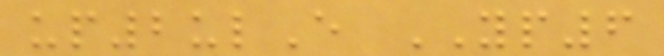up2ulE YP6
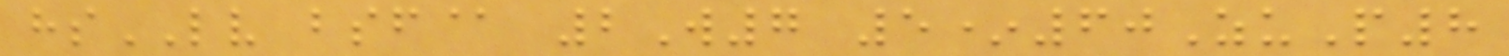hsLV bsf@ 2W7 5*60ZuP8
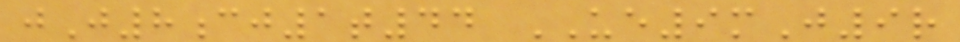jJ8cj1t44 UE9mJ9r
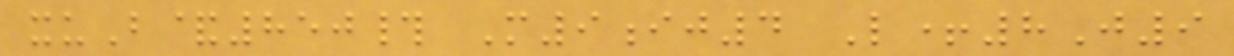xuB&850# M9ij4 L+8J9
